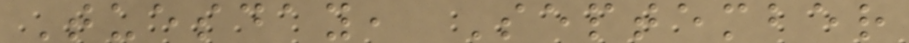Tuesday, September
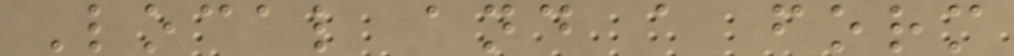Local and a form
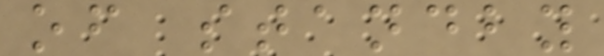of standby
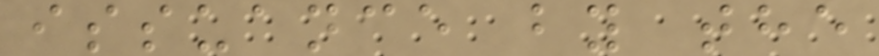issuance by the
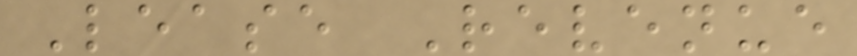Lease Revenue
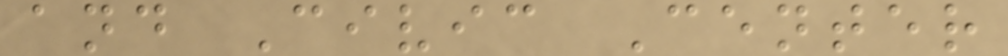and Civic Center
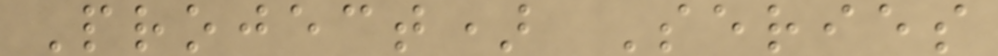Project) Series
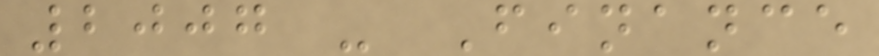2007 - Finance
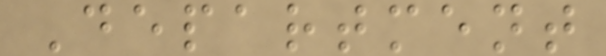Department
